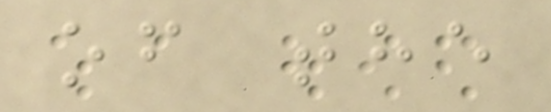of the
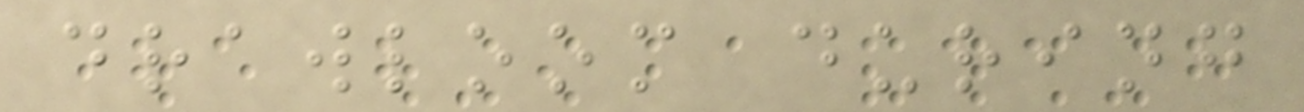drawloom during
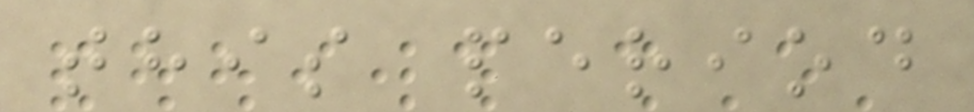this period
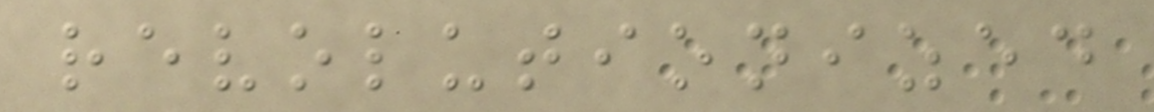revolutionized
